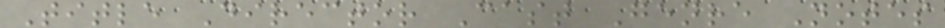Title Director Cast Genre Notes
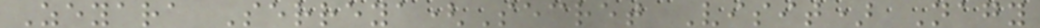Zeyara Serreya(Secret Visit) Nagy
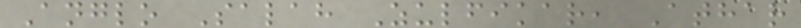Anglo Salah Zulfikar, Athar
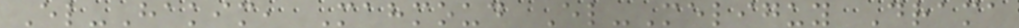El-Hakim, Mahmoud El-Meliguy Drama
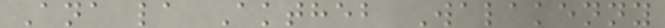Ana la Aktheb Walakenny
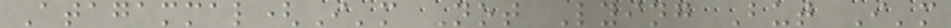Atagammal(I'm Not Lying But I'm
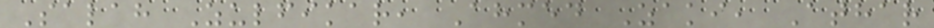Salah Zulfikar, Ahmed Zaki, Athar
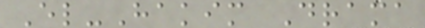El-Hakim Drama
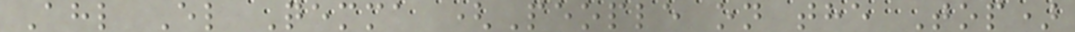Ahl El Qemma (People on the Top)
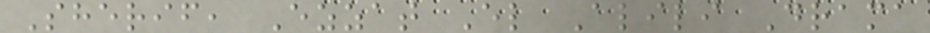Sherif, Ezzat El Alili Drama
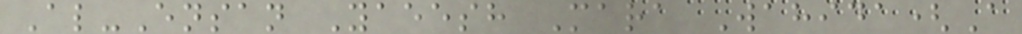Al-Ensan Yaeesh Mara Wahida(A
